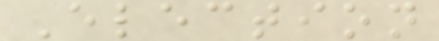Election
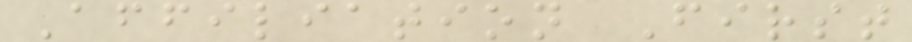Affiliation First
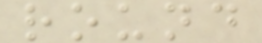round
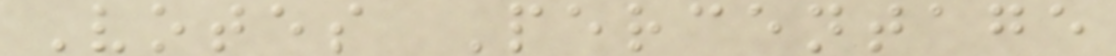Votes Percentage
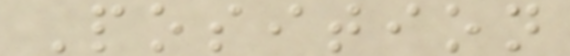Position
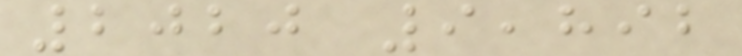2020 9,892
